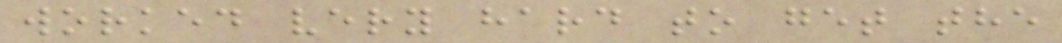worked very hard to get the
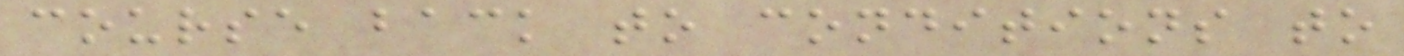course back to conditions to
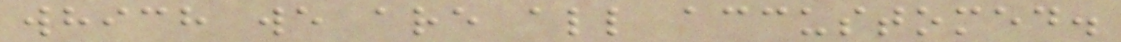which we are all accustomed.
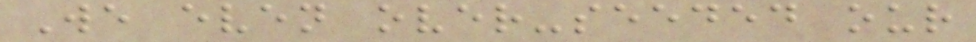We even over-seeded our
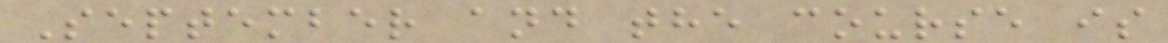September and the course is
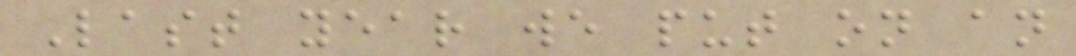Last year we put on an
